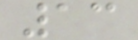13
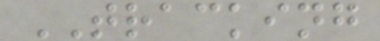TRACKING
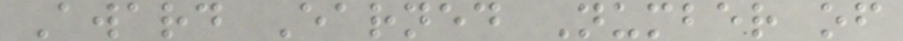Award Earned Number of
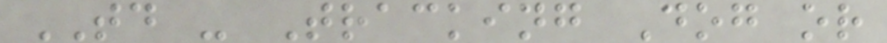TD - Tracking Dog or
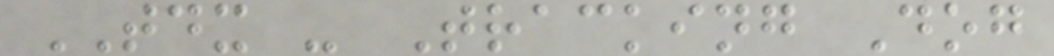TDX - Tracking Dog
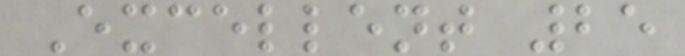Excellent 25
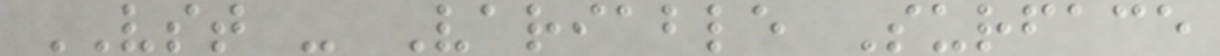VST - Variable Surface
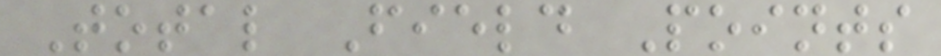Total Field Points
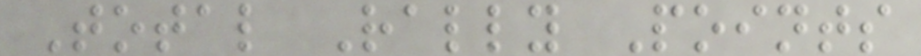Total Rally Points
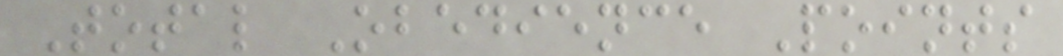Total Obedience Points
